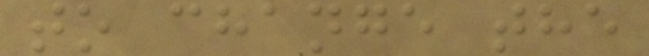to change the
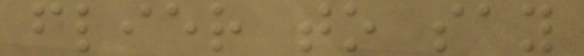flier to say
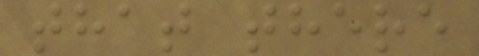that there
